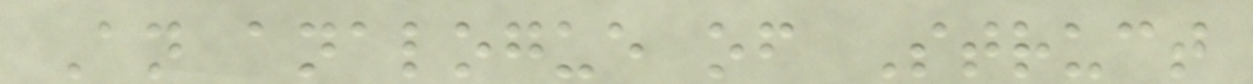An analogue of Struct
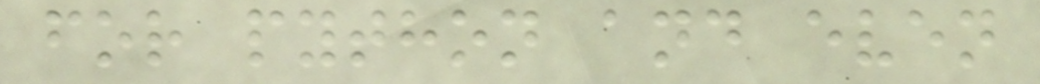for python and even
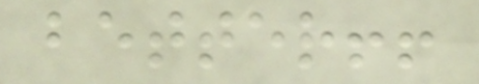better!!
